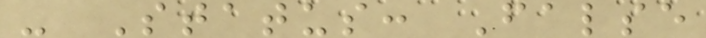- Status: False
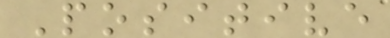Positive
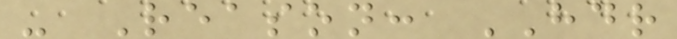- Reason: HDR
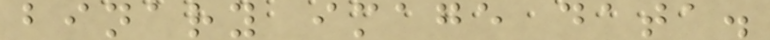binary image data.
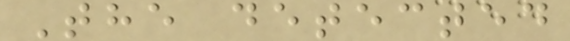The detected
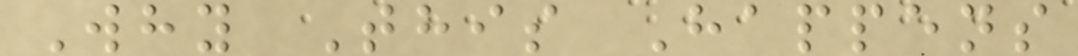Why This Happens
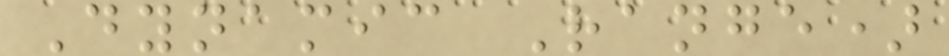Dynamic Range)
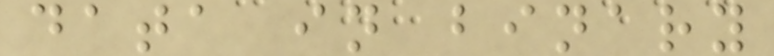data in binary
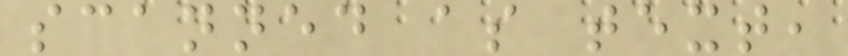scanned as text,
